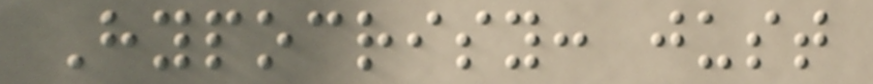Hypocrisy: just
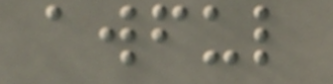awful
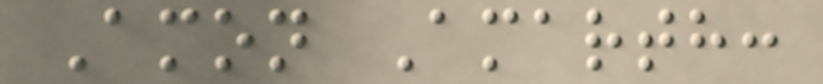Amon Amarth:
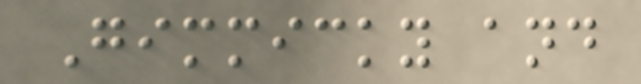Gimmicky and
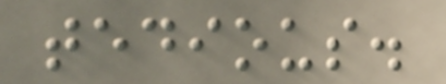tedious.
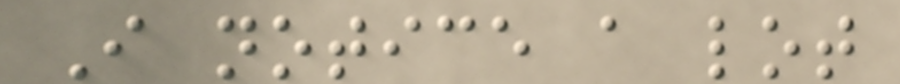I notice a lot
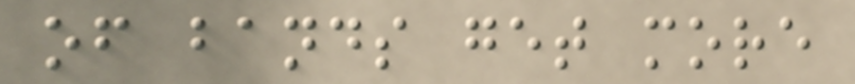of bands get more
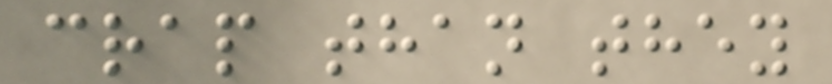crap than they
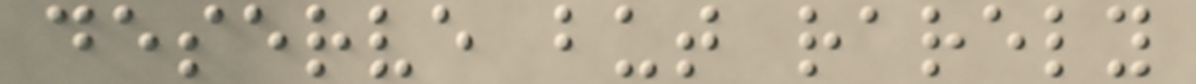deserve but rarely
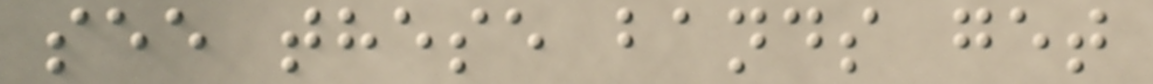see these bands get
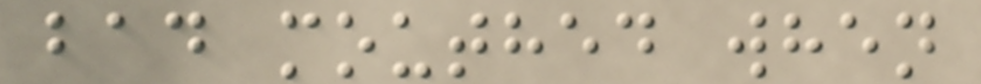bad mouthed when
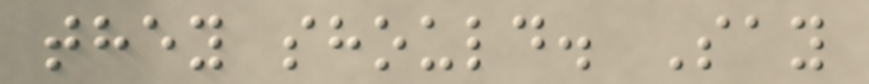they should. Say
